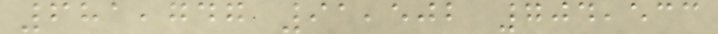681,747 91,502 704,533
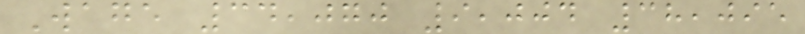Wage 34,070 9,004 38,095
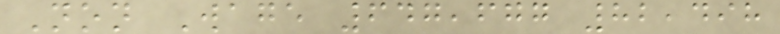Non Wage 647,677 82,498
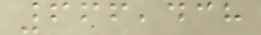666,438
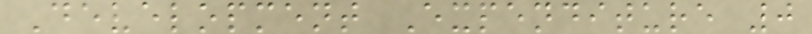Development Expenditure 0
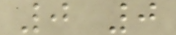0 0
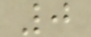0
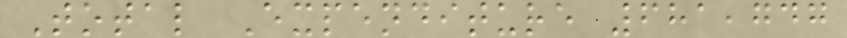Total Expenditure 681,747
